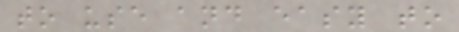to use and easy to
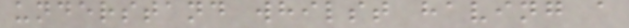understand whilst having a
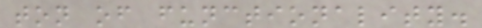ton of functionality.
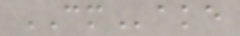CMake
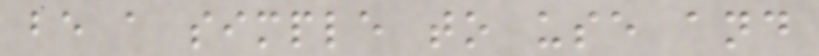be a simple to use and
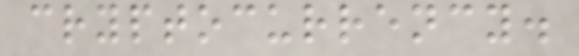cryptocurrency.
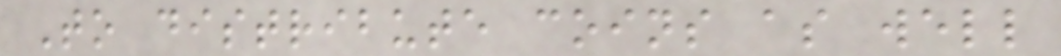To distribute coins as well
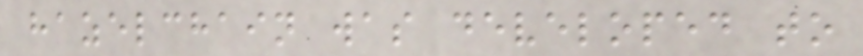hazelchain was developed to
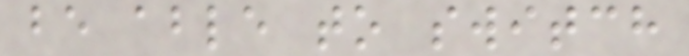be able to switch
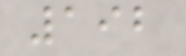192
